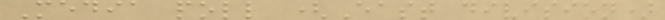Media poll (East division)
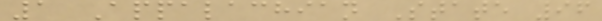1 Appalachian State 96
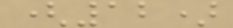(12)
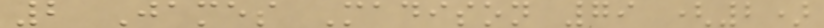2 James Madison 79 (2)
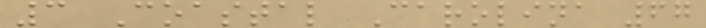3 Coastal Carolina 67
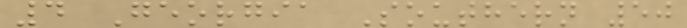4 Georgia Southern 50
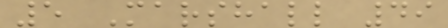5 Marshall 49
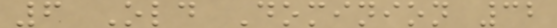6 Old Dominion 32
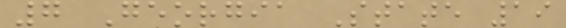7 Georgia State 19
